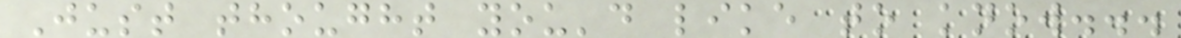Just thought you'd like to know...
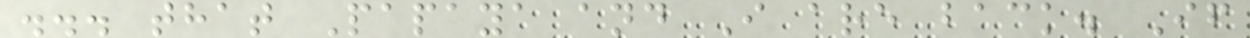... that Papaya and I are back. If
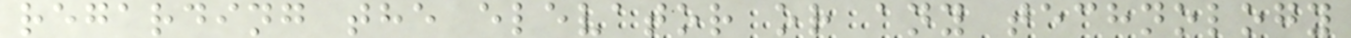regarding the elevator or any technology
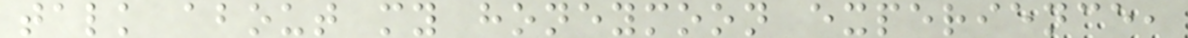talk about my honeymoon experience,
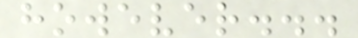however...
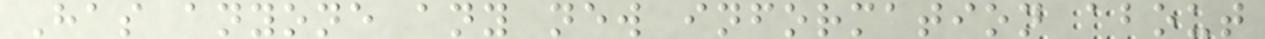Has anyone any new information about
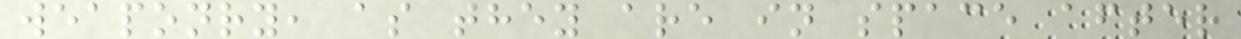weaponry, as they are in space after
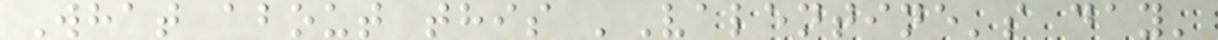What about this 'Valentine's day'
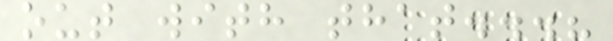out with that...?
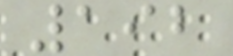192
